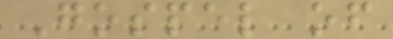Gospel of
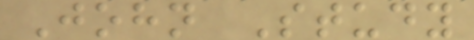John Study
